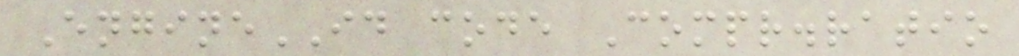EngineID code Compr.ratio
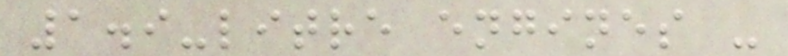1.9-litre engines -
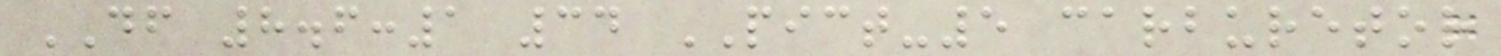DF 8.6:1 34 PICT-5 carburetor
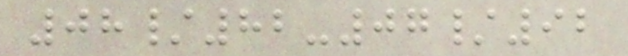08/82-07/92
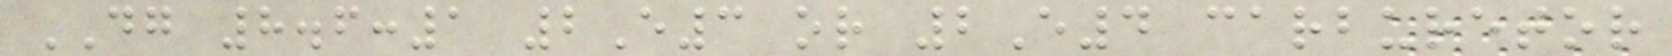DG 8.6:1 2E3 or 2E4 carburetor
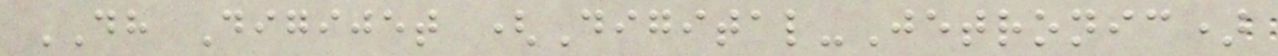DH Digijet (Digital-Jetronic)
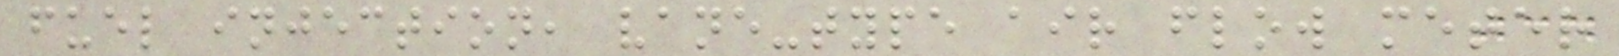fuel injection, vane-type air flow meter
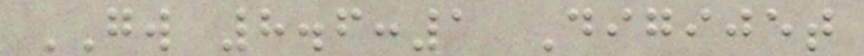GW 8.6:1 Digijet
